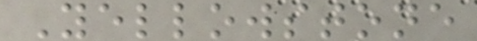Yellowstone
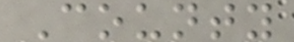County
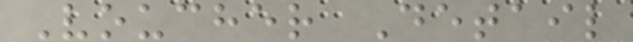Voucher Detail
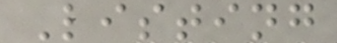Listing
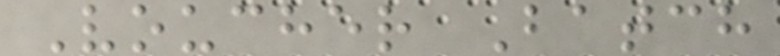Voucher Batch
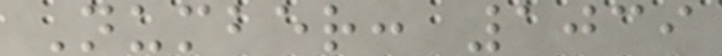Number: 1039
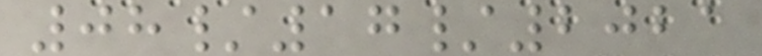08/17/2021
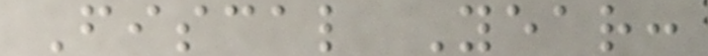Fiscal Year:
